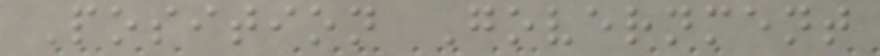Position Government
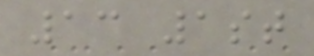13 1st
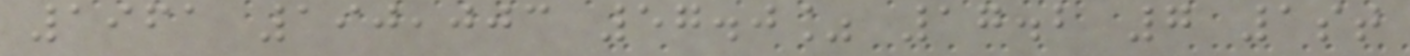1961 190,003 57.0% 17.2 7 1st
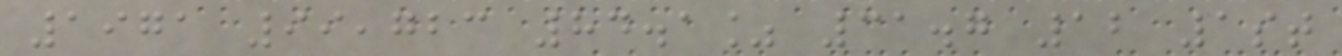1971 99,723 84.1% 31.7 12 1st
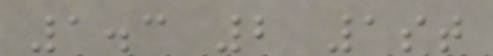1.3 2 1st
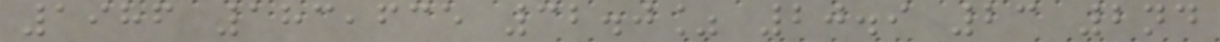1986 183,635 32.0% 20.9 23 2nd
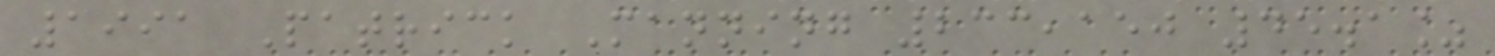1991 Patrick Manning 233,150 45.1%
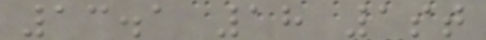13.1 18 1st
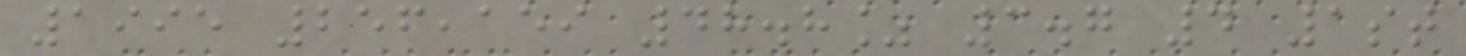1995 256,159 48.8% 3.7 4 1st
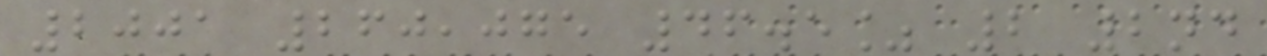2001 260,075 46.5% 2 2nd
